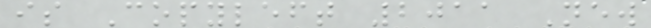is Copyleft 2011 New
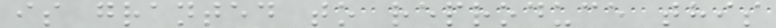is granted to reproduce this
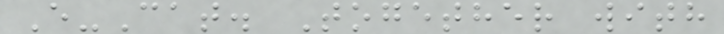E-Cat. Together with
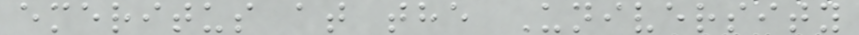emeritus at the University
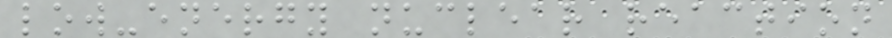low-energy nuclear reaction
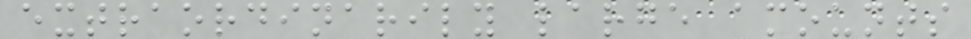extraordinarily large amounts
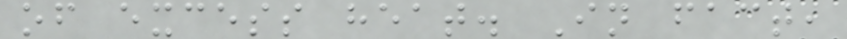of excess heat. In fact,
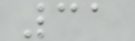31
